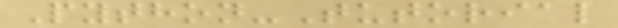Python-Tutorial
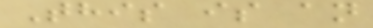This is an
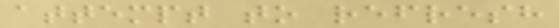attempt to refresh
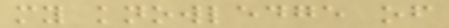my knowledge of
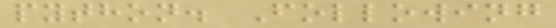python. Following
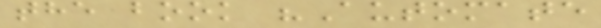the book "Automate
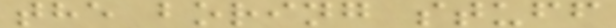the boring stuff
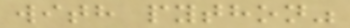with python"
